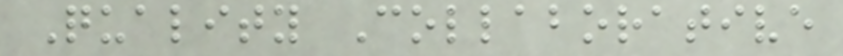Quality Collaborative
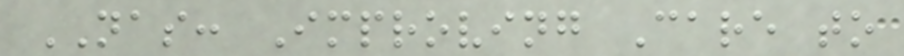NAS: Improving Care to
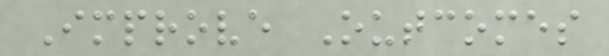Improve Outcomes
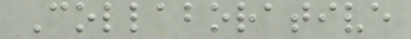Collaborative
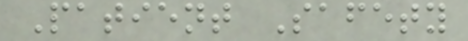Patient Safety
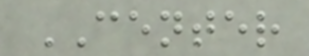CENTER
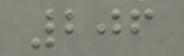206
